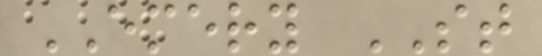EMERY ST
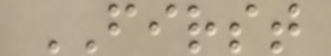FIRST
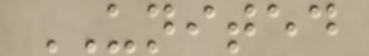UNITED
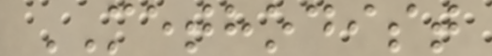METHODIST
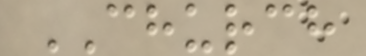CHURCH
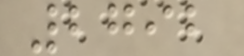2792
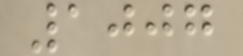1007
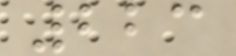223
